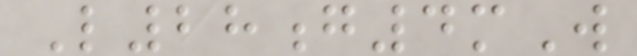L28g4mW
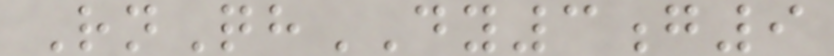RnQhDY3g9
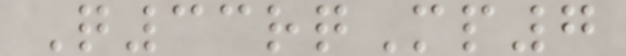Q33rqMp7
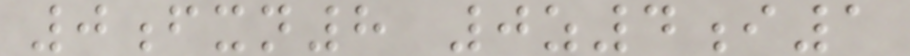0fxn8 0z4i1
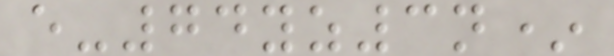e-74yz3n*
